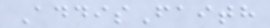AddisFaith
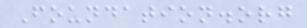Foundation.org
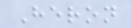Heron
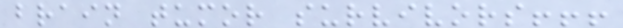brain tumor survivors!!!
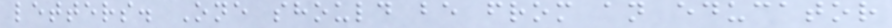letters. One should be from an educator
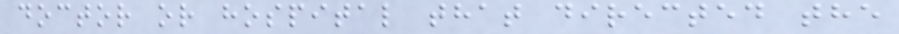doctor or hospital that directed the
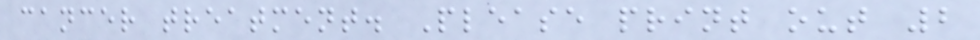cancer treatment. Please print out 2
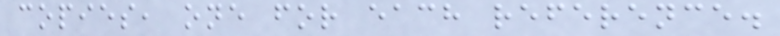copies, one for each reference.
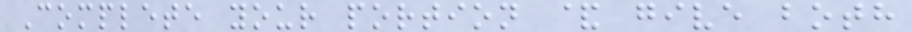Complete your portion & give both
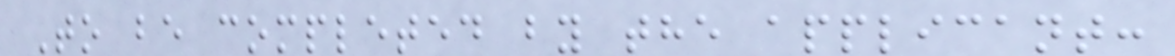To be completed by the applicant:
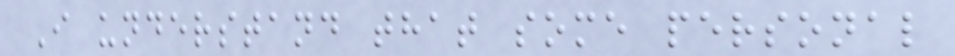I understand that some personal
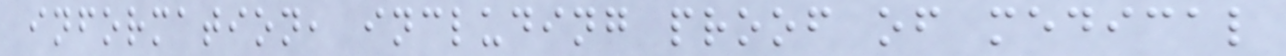information, including proof of medical
